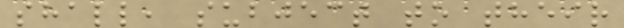shall, subject to their
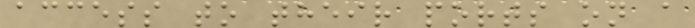access to their ports on a
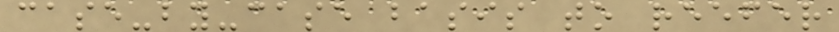case-by-case basis to reefer
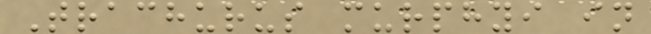Trachurus murphyi in
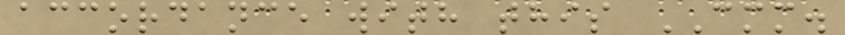accordance with this CMM.
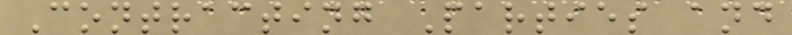Contracting Parties and
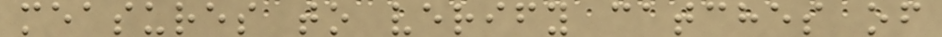measures to verify catches of
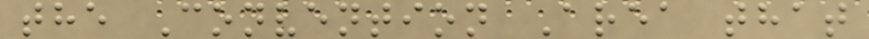the Convention Area that
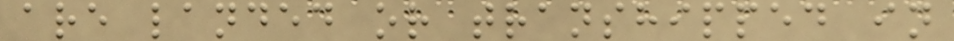are landed or transhipped in
